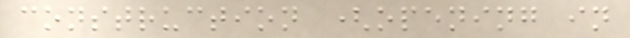construction (opening in
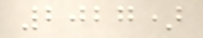2027)
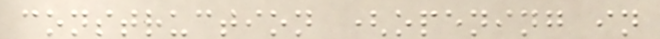construction (opening in
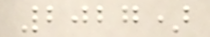2027)
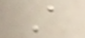A
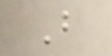B
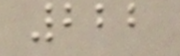222
